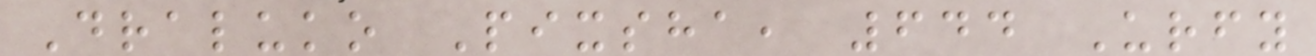Draluko Pixsha, 644 Urfy
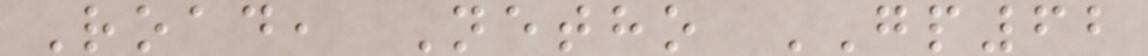Road, Netho GP62
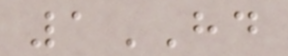1HD
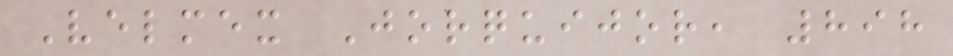Velmex Jorquijor, 898
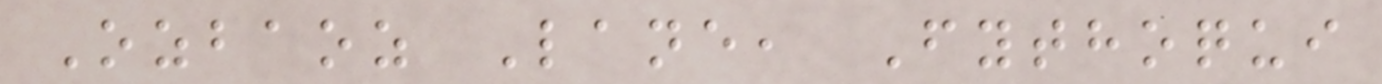Ozbaoz Lane, Fythoqui
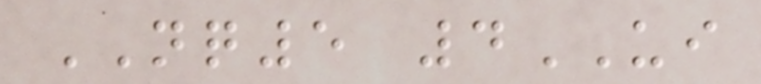NQ5 4UI
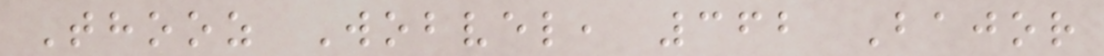Thooz Wobvel, 362 Bajor
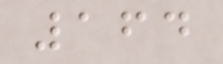164
